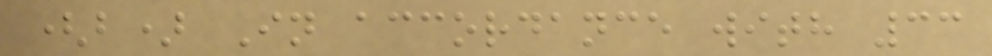(b) In accordance with 33
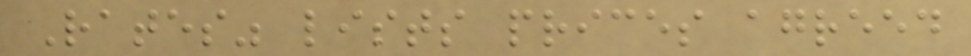Rates" lists prices agreed
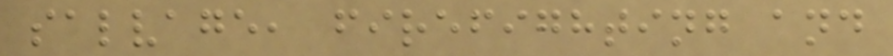salvage, firefighting and
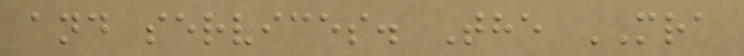and services. The MRA
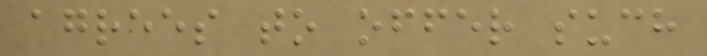agrees to offer such
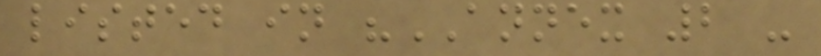listed in "ANNEX 2 -
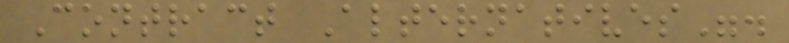Contract Alternatives".
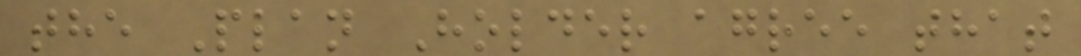the Plan Holder agree that
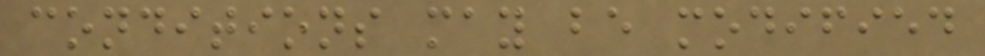conditions may be modified
